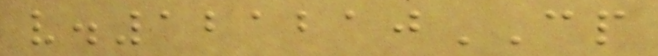v.121210CP
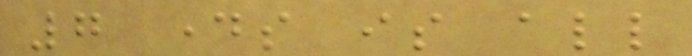7 days is all
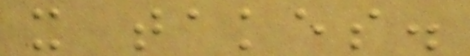it takes.
